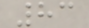83
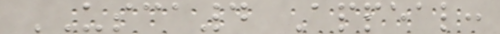USCA4 Appeal:
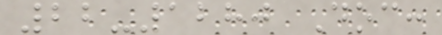22-1280 Doc:
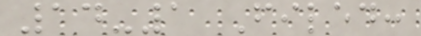14-1 Filed:
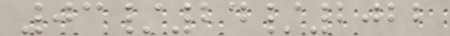03/24/2022
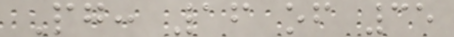Pg: 16 of 35
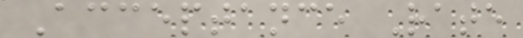Acceptance Rate
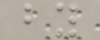by
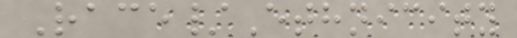Race/Ethnicity
